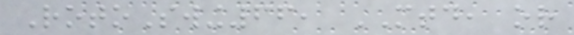RotoSwing66, MTD, or
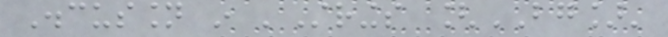Discussion in 'Strings [BG]'
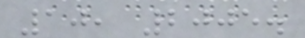10, 2005.
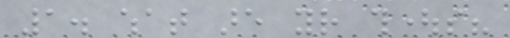1. what are your thoughts?
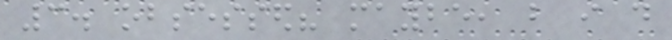3. obsessed? maybe, but i do
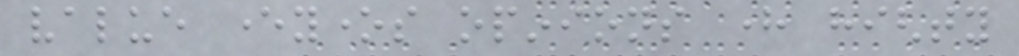value everyones opinions here highty
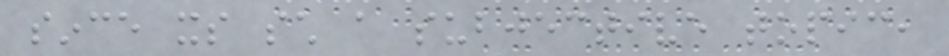since its such a subjective topic,
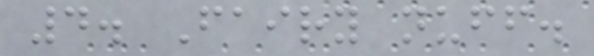4. Fairy nuff.
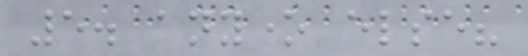5. anyone else?
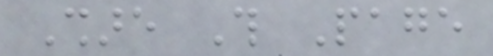Share This Page
